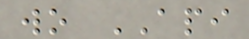wo API
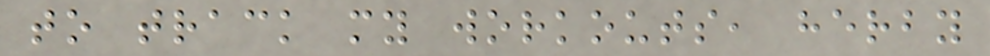to track my workouts, herby
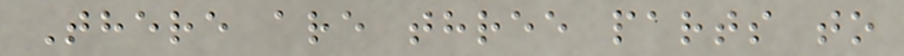There are three parts to
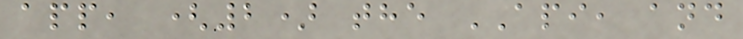app, (2) the API, and
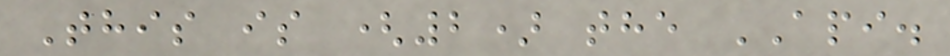This is (2) the API.
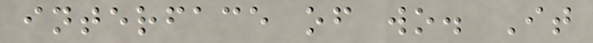interface of wo. It
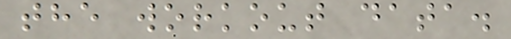the workout data.
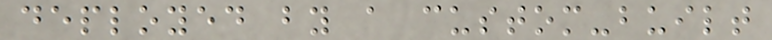deployed by a custom-built
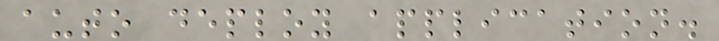auto deploy application.
